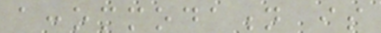accommodation is
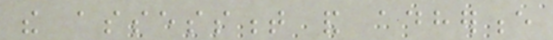the assessment and adherence
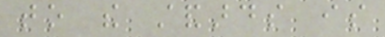to the standards is
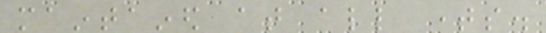maintained at all times.
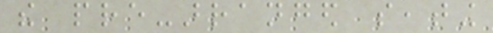the pre-arranged seating
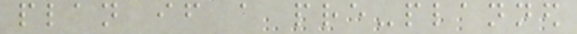plan if a pre-planned
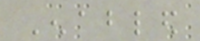Enabled
